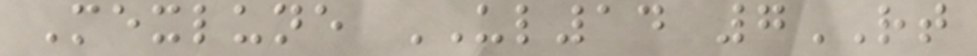Mexlune UL14 7RT
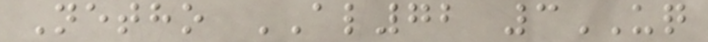Netho AL72 3UQ
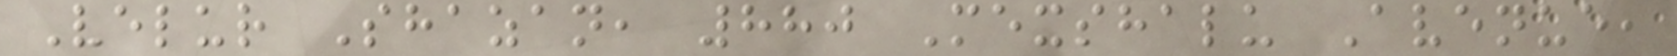Velur Shazan, 880 Mexshalu Avenue,
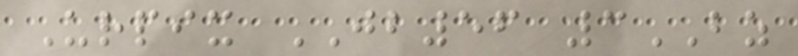Urpix JB56 3BZ
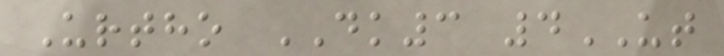Urtho DK3 4UT
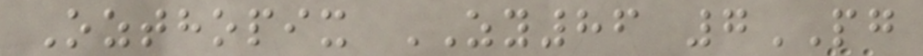Ozthopix ZY86 7PG
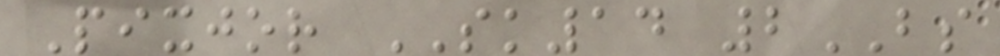Pixjor SK14 2BS
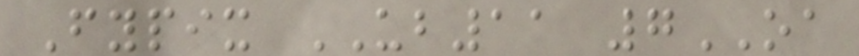Fypix UB11 7OA
